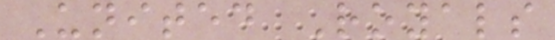United Royals
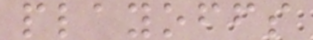playoffs
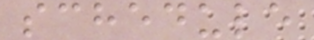schedule
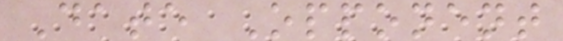Date Opponent
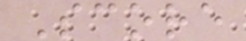Score
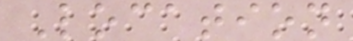Location
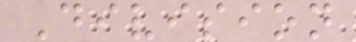Division
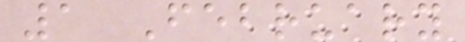1 February
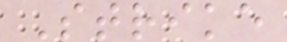Strike
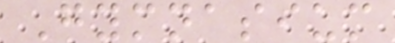Gymnasium
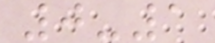0-1
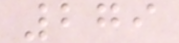279
